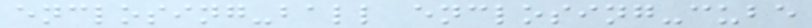enclosing-ball enclosing-cube
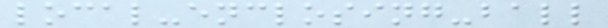local-enclosing-ball
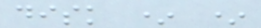disk * *
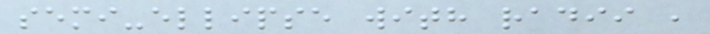semi-ellipse with radii ,
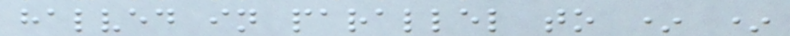halved in parallel to * *
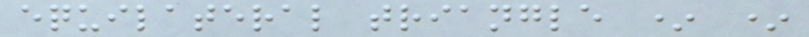equilateral triangle * *
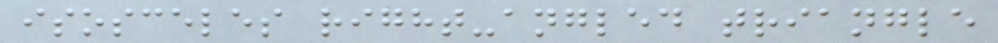isosceles right-angled triangle
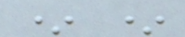* *
